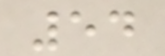54
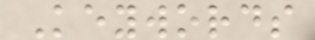Keywords
